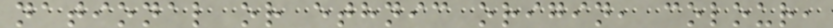national or ethnic origin, colour,
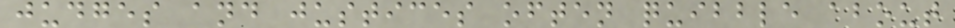judges and justices often quibble about
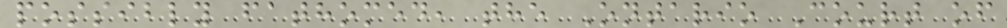possibly fathomed, the Ontario Court of
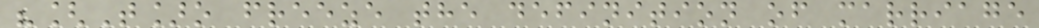"[T]o freeze the definition of marriage
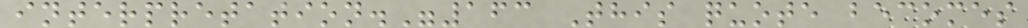interpretation."163 This quote becomes
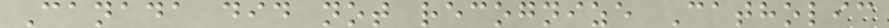Canada did not recognize Catholic
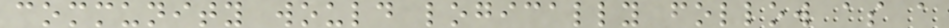community would logically follow as a
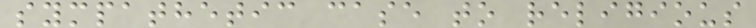sympathetic case to religious
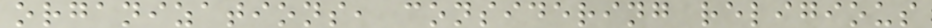organizations, considering religious
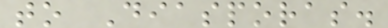to Diasporas.
